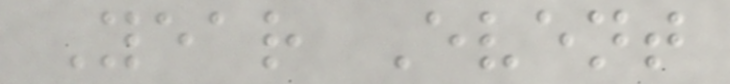Year Event
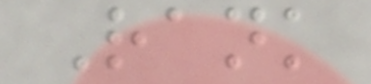Rank
